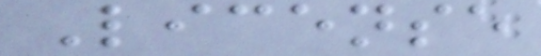License
